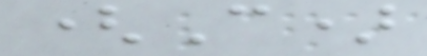(C)
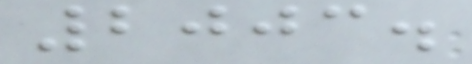2003.
